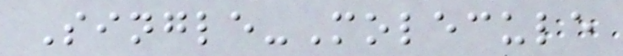Single-Molecule
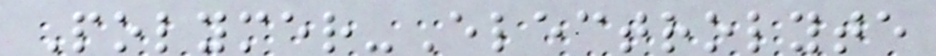Polymer-Electrolyte
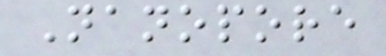Nanopore
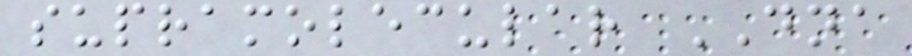supramolecular DNA
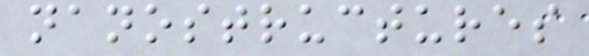nanostructures
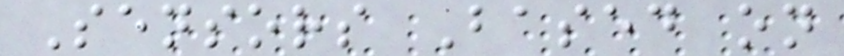Sensors Based on
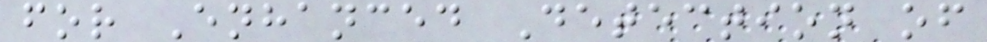for Enhanced Detection of
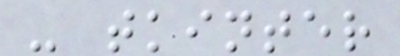- tkinter
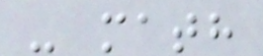- math
